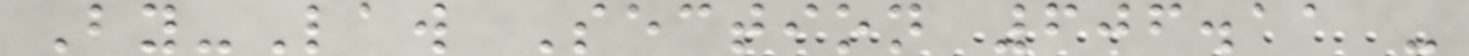By-Law Section 606.11 -
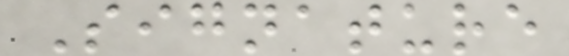Signature
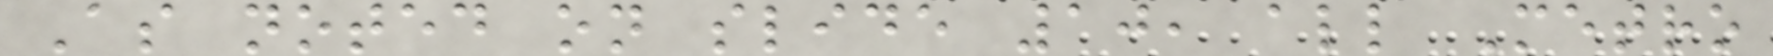As noted on slide 10, all Metro
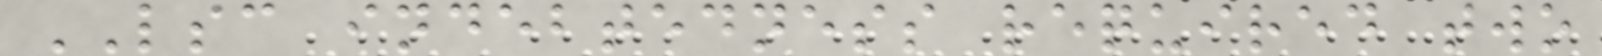LSC indebtedness required two
